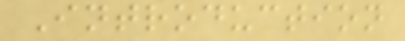Introduction
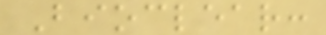Bioclear:
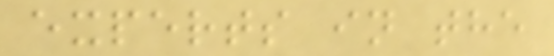experts in the
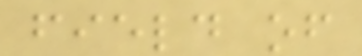field of
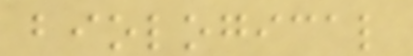biological
